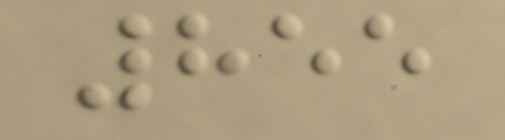855
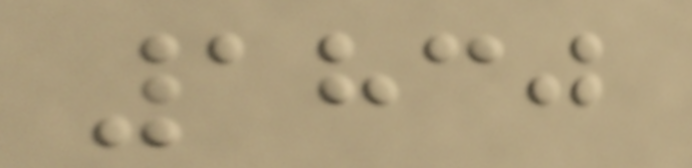1830
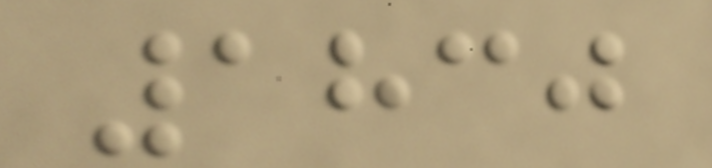1830
